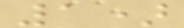1)
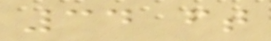34 ft
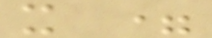x =
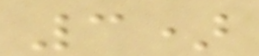3)
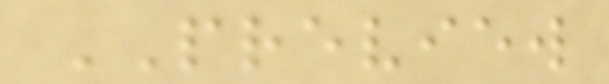PREVIEW
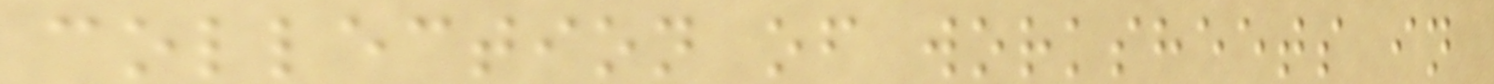collection of worksheets in
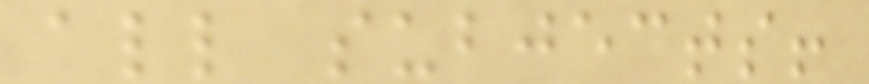all subjects!
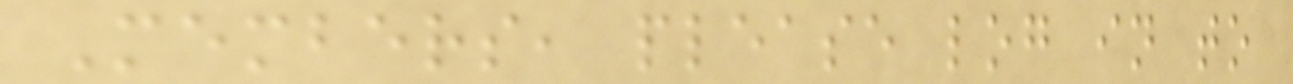Members, please log in to
